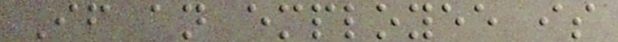If an employee is
